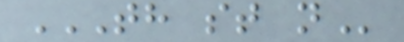TH ST N
